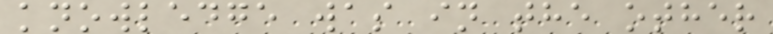knowledge was in the other
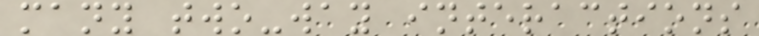many two-way interactions
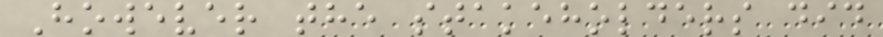However the stakeholders did
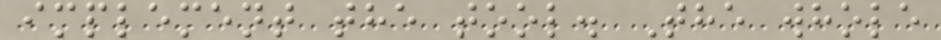implement the tool. The whole
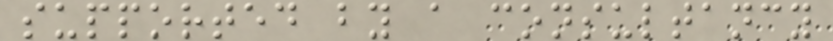supported by a consultancy
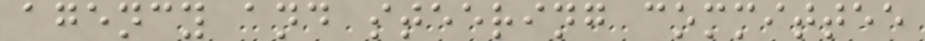agency and steering committee
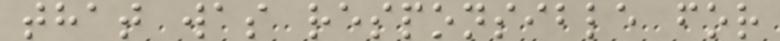that was responsible for
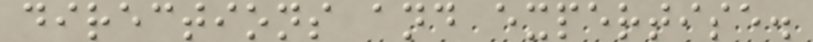directions and expertise.
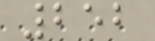252
